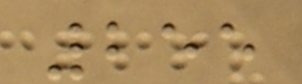255
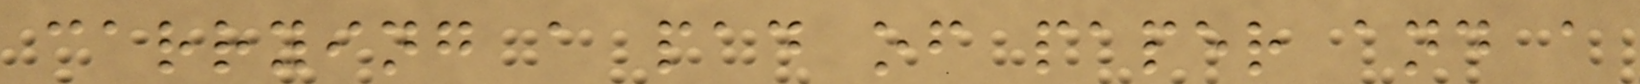carrying a pad of paper and a
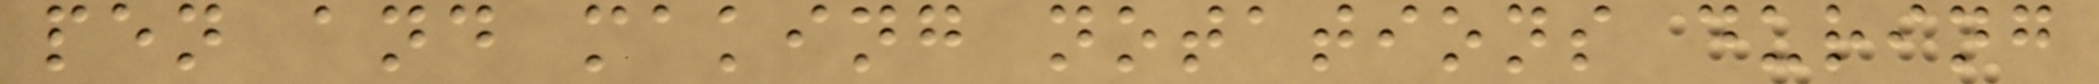pen and making notations during
